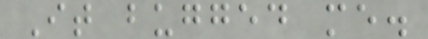It bugged me.
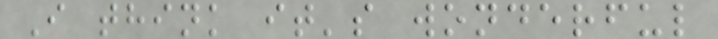I think it's wonderful
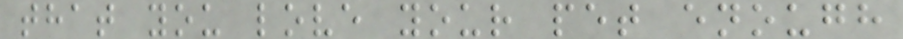that you love your pet enough
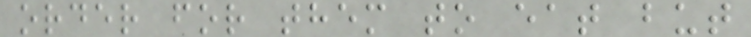order for them to eat but
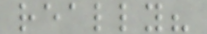really?
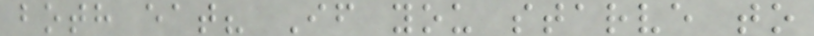both eat? If you starve to
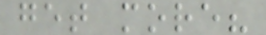get more?
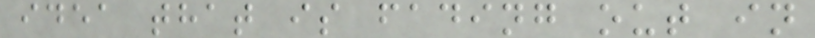idea that is fading out in
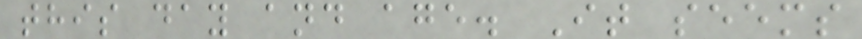this day and age. It seems
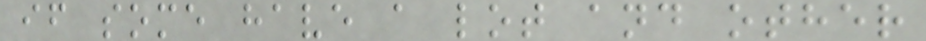if some have a lot and other
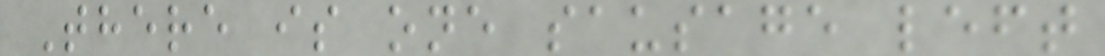There is one sausage left
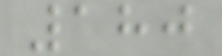180
